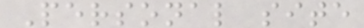Personal site
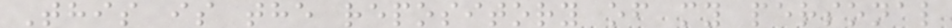This is the repository of my personal
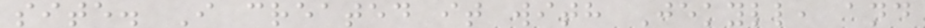site. I created it with Jekyll, and
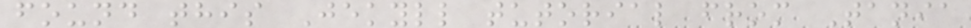found this Jekyll tutorial from Tania
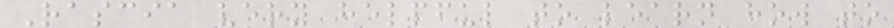Rascia very helpful to learn how to
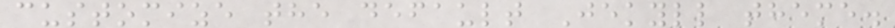customize the default Jekyll theme.
